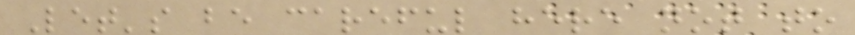Let's be careful here not to
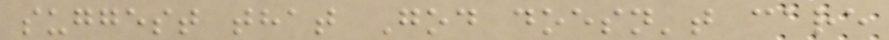suggest that God doesn't care
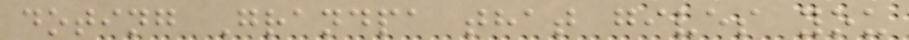doting Grandpa that gives you
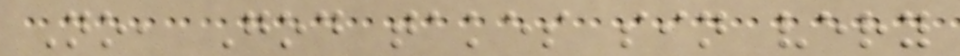No, God takes sin very
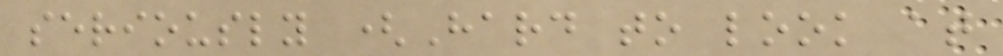seriously (Hard to look at
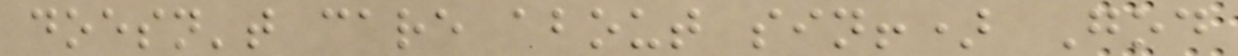doesn't care about sin!) God
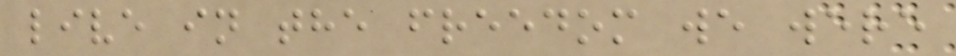live in the freedom we were
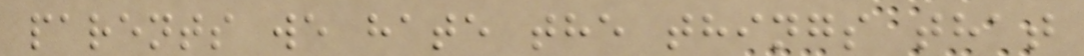parents we hate the things that
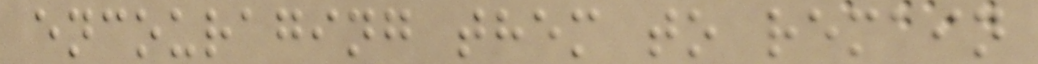encouraging them to remain
